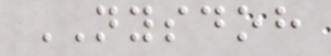NYSDOH
